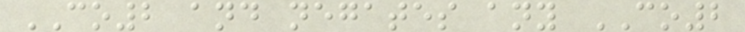CO2 and negates any CO2
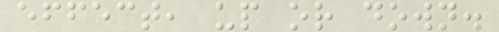effect, up or down.
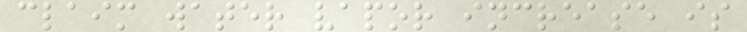claim water vapor increase is
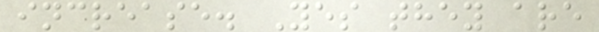increase. Yes they are
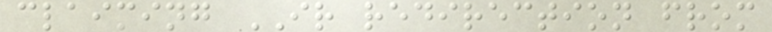claiming IR redirection from
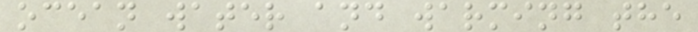ocean water and warming the
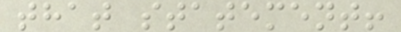that statement!
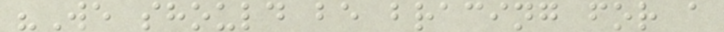"We should be bracing for a
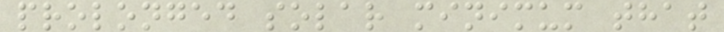prolonged solar minimum that
